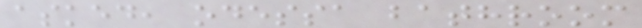asked, odessa bathroom
